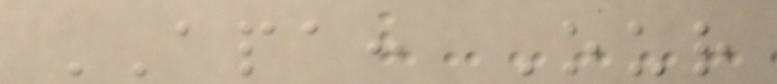APA: Our
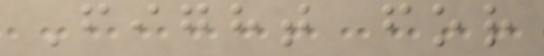Fight for
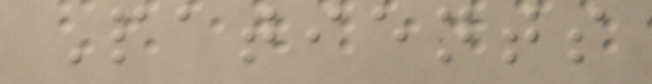Patients
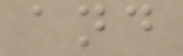and
